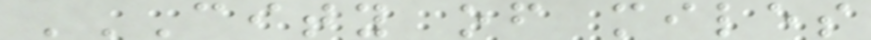CITY OF MILES
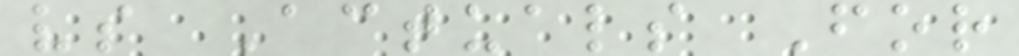vs Actuals For
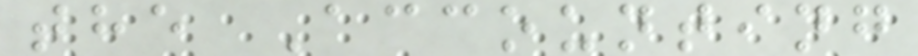the Accounting
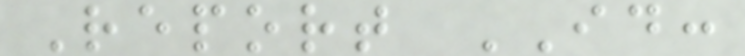Report ID:
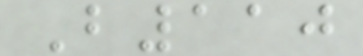B110
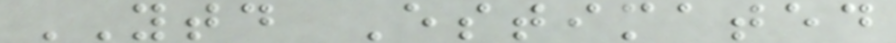YTD Estimated
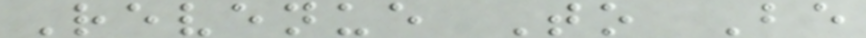Revenue To Be
